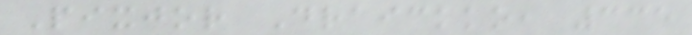Pixjor Draickko, 335
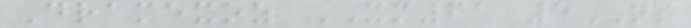Dramexoz XM61 5NS
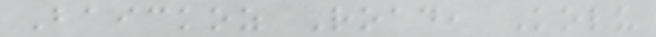Baickoz Road, Kolu
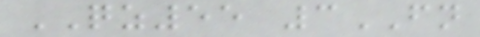QZ55 3FN
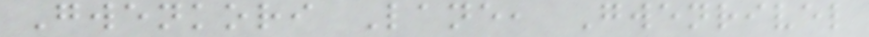Gwenkori Lane, Gwenrivel
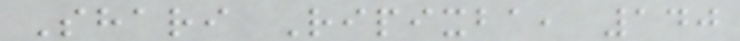Shari Ripixba, 140
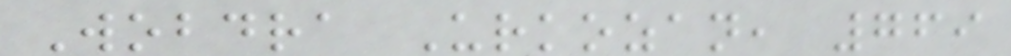Wobdra Urkozan, 769
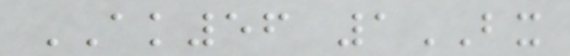AK56 1BX
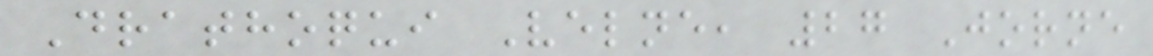Drathoqui Velne, 27 Jorne
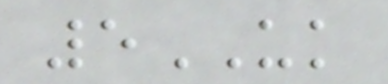5UK
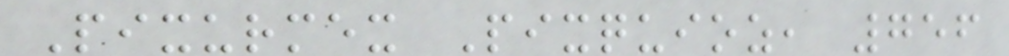Pixurmex Pixquioz, 756
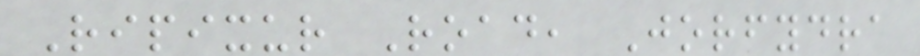Ripixur Road, Jorfydra
